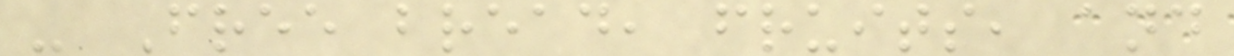- Free bread, fruits, and
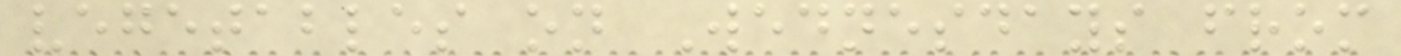vegetables on Wednesdays from
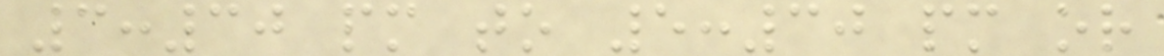3:30 pm to 5:30 pm or
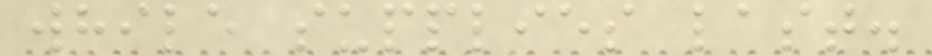while supplies last.
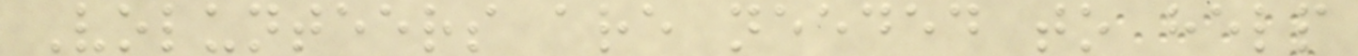Volunteers are needed to help
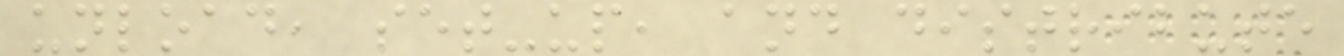unload, set-up, and distribute
